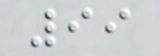99
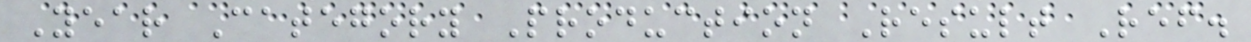Year Category Production Result Ref.
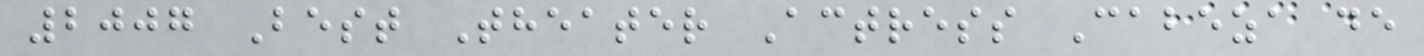2007 Best Theater Actress Cabeza de
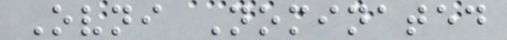Ovni Nominated
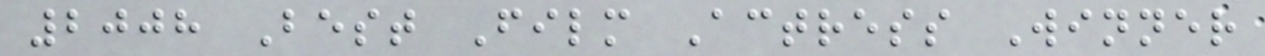2008 Best Film Actress Winner
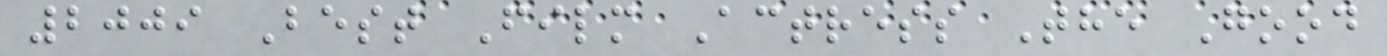2009 Best Film Actress The Good
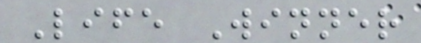Life Winner
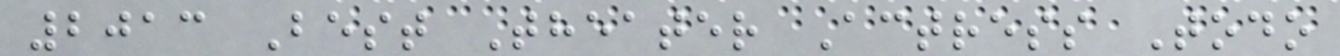2013 Best Theater Actress Todo
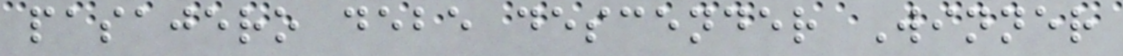pasajero debe descender Winner
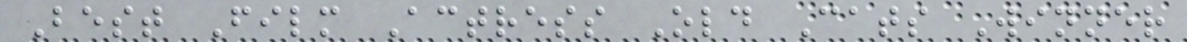Best Film Actress Old Cats Winner
